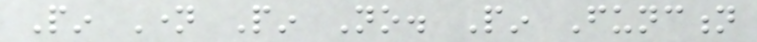Pin Name Pin No. Pin Function
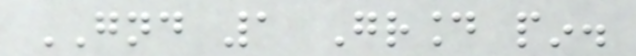GND 1 Ground pin.
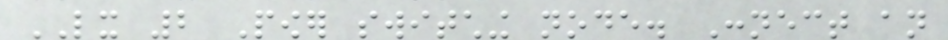LX 2 Power switching node. Connect an
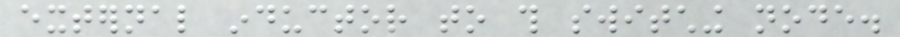external inductor to this switching node.
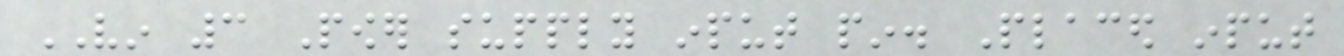VIN 3 Power supply input pin. Placed input
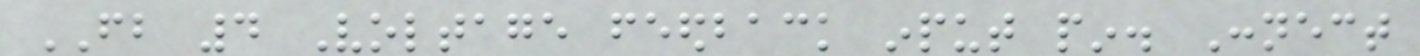FB 4 Voltage feedback input pin. Connect
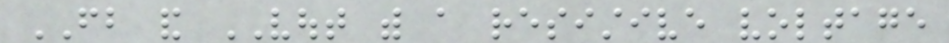FB and VOUT with a resistive voltage
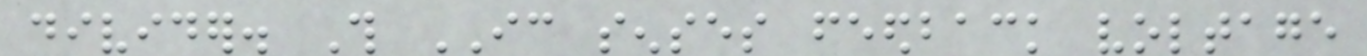divider. This IC senses feedback voltage
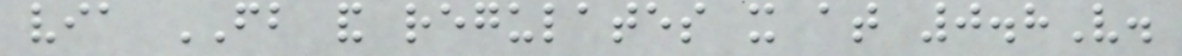via FB and regulates it at 0.8V.
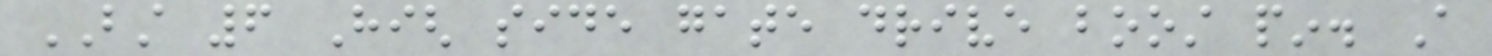BST 6 High side gate drive boost pin. A
